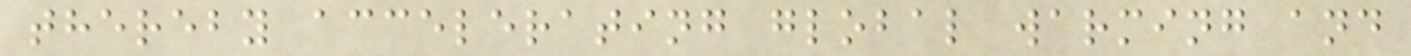thereby accelerating global warming and
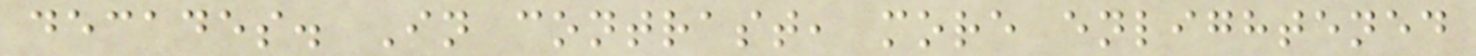decades. In contrast, more enlightened
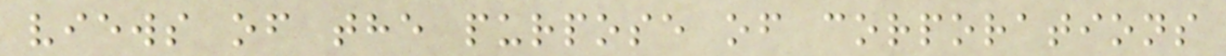views of the purpose of corporations
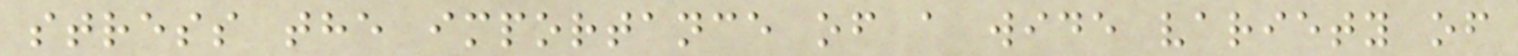stress the importance of a wide variety of
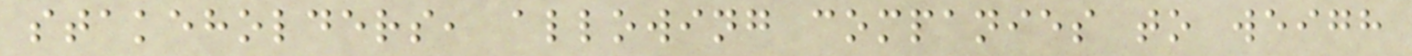stakeholders, allowing companies to weigh
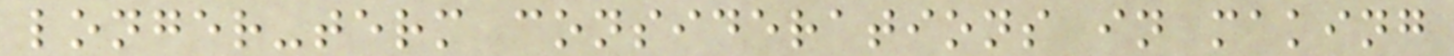longer-term considerations in making
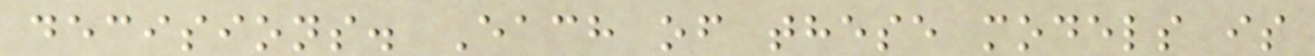decisions. Each of these models is
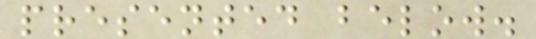presented below.
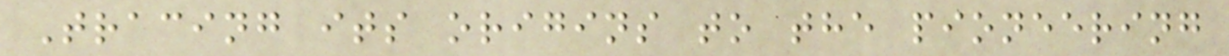Tracing its origins to the pioneering
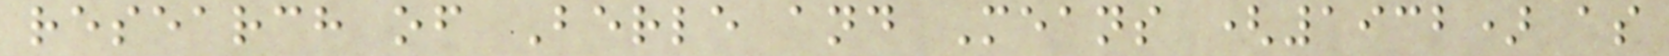research of Berle and Means (1932) as
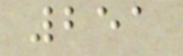251
